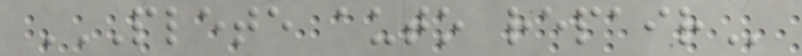PLETE AUTO REPAIR
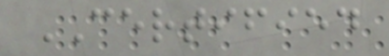CERTIFIED
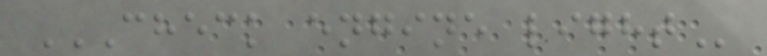CHECK ENGINE LIGHT
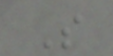S
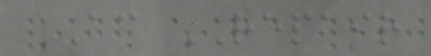AC REPAIR
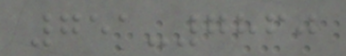751-7860
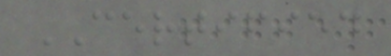CERTIFIED
